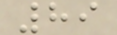89
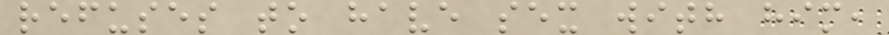refuses to have sex with him,
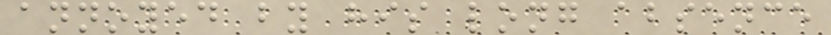annoyed by his long absence
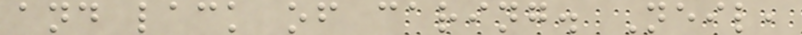and lack of caring. Neil,
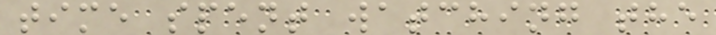time spent watching the
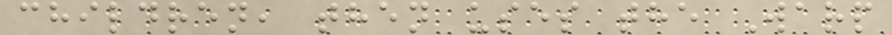children, then uses the Warp
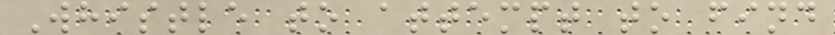Whistle to attempt to find
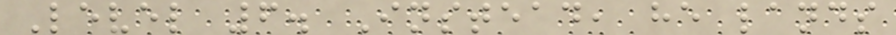Level 6. Instead, he lands
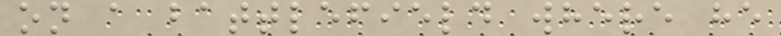on a battlefield where he
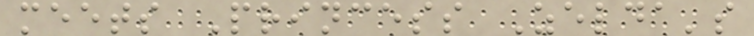meets Princess Zelda's
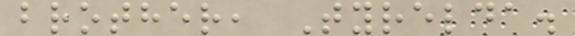brother, Tyrelda.
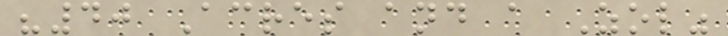"40 Acres and a Zol"
